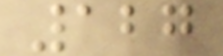127
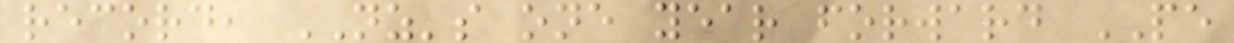record, NZ's one year forward PE
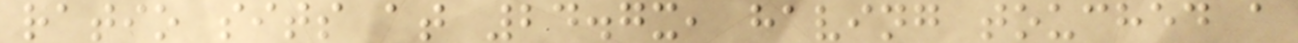ratio sits at 24.7x, having touched a
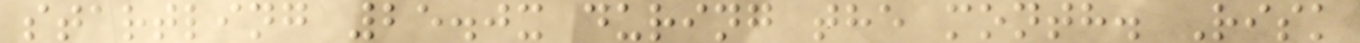startling 25.0x during the month. Risk
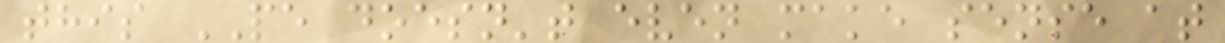this PE doesn't even make sense at
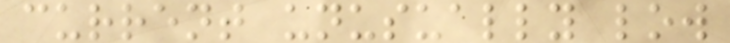current unusually low
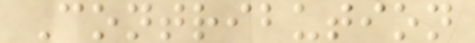Contribution
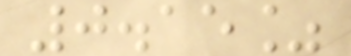0.15%
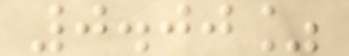0.00%
